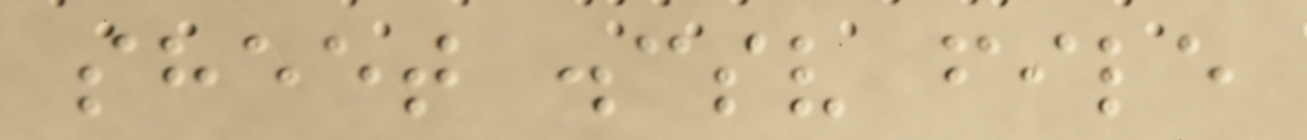sheet .csv file
